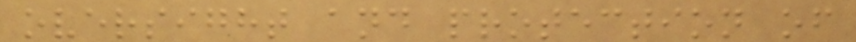oversight and protection of
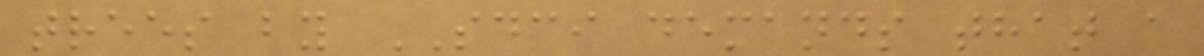trees by SDCI demands that a
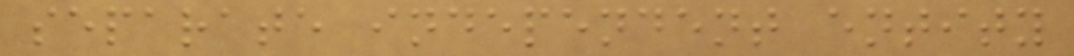separate independent entity
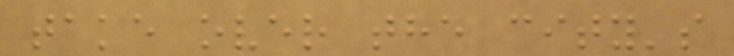take over the city's
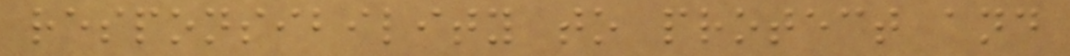responsibility to protect and
